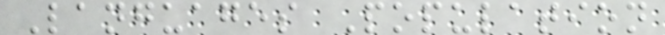Languages Population
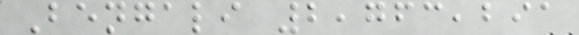Bengali 2,763,291
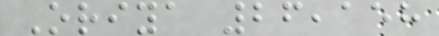Oriya 26,158
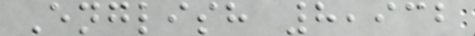English 8,932
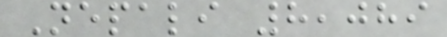Nepali 8,089
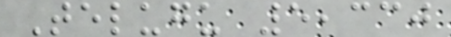Telugu 5,330
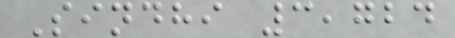Sindhi 3,724
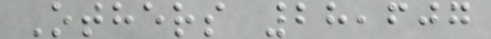Others 28,607
